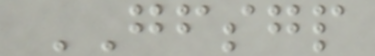GFSGP
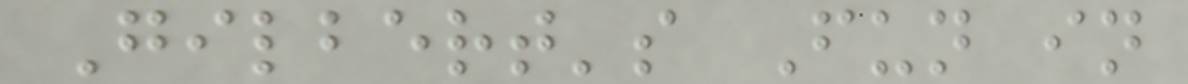Gilbert's Fun in
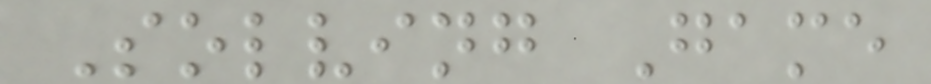Solving Game
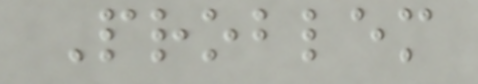Problem
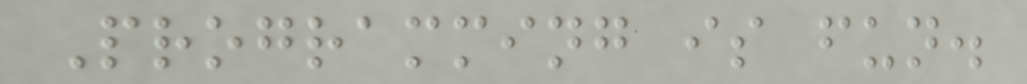Programming is fun.
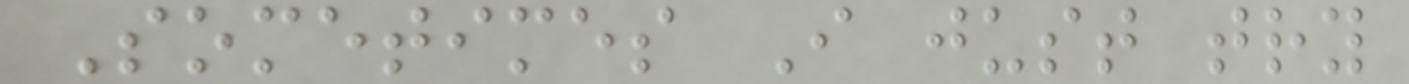Sometimes I just try
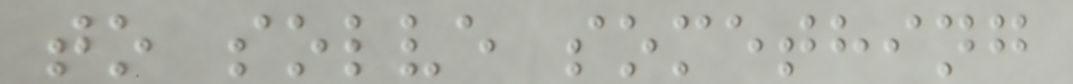to solve something
